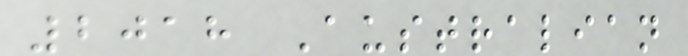2018 Australian
